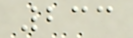233
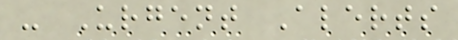- Urgent Alerts
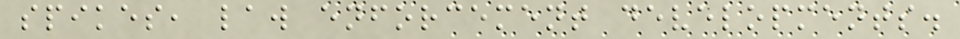spikes, law enforcement developments.
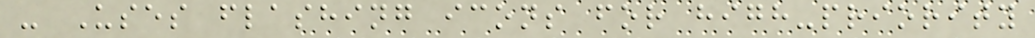- Uses flashing icons for high-priority
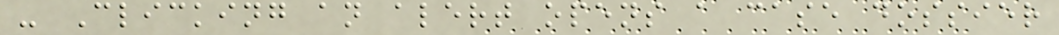- Clicking an alert opens a case dossier
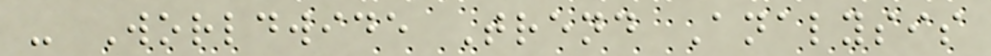- Worldwide Trend Analysis
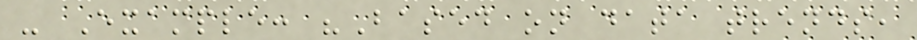- Example: "Based on data trends,
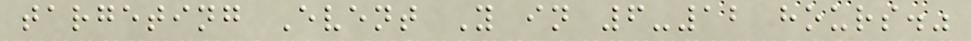targeting Event Y in 6-12 hours."
